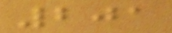201
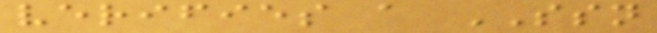verifies a SSN
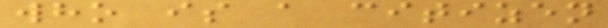who is a citizen
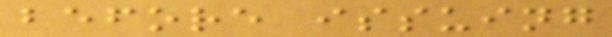before issuing
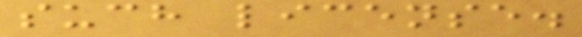such license.
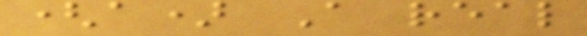(a) A real
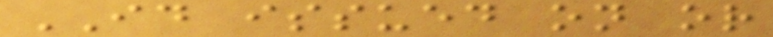ID issued on or
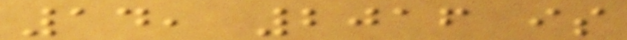14, 2016 is
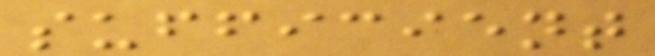sufficient
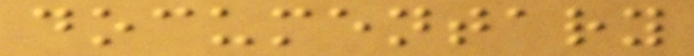documentary
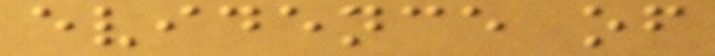evidence of
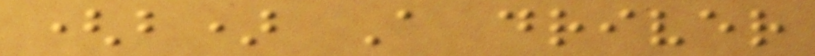(b) A driver
